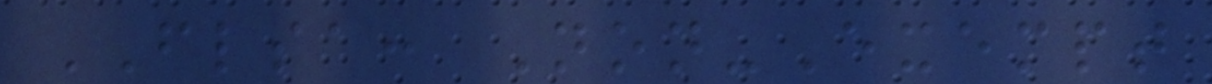FLSA: Non-Exempt
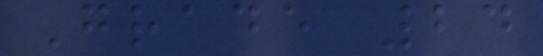Grade 24
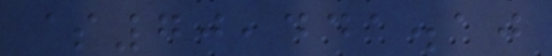$70,441.10
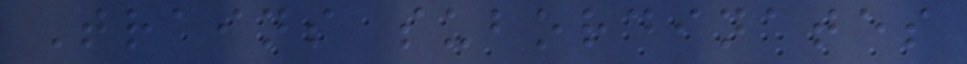Trains subordinates
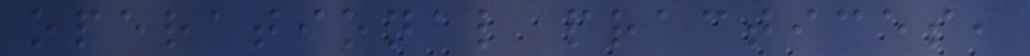operational practices,
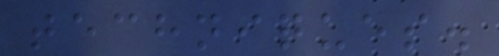techniques.
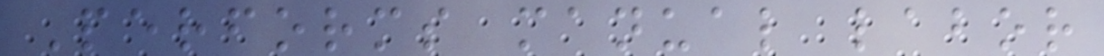Performs manual labor
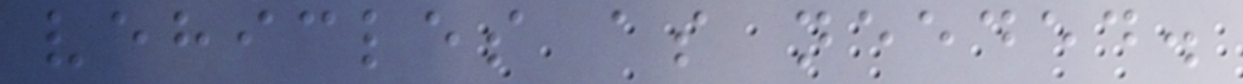vehicles as needed.
